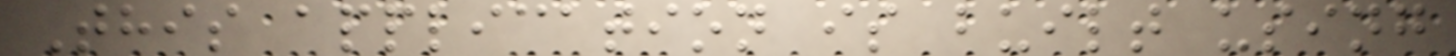This application is built using
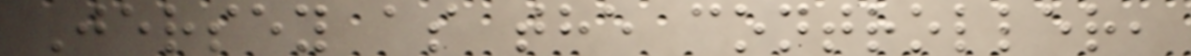Jersey as the controller,
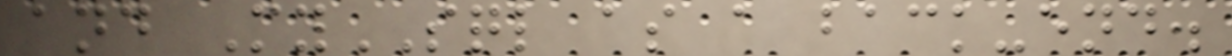and MySQL as a back-end.
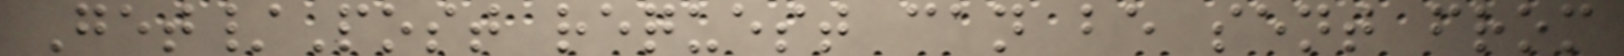Get/Post request can be sent from
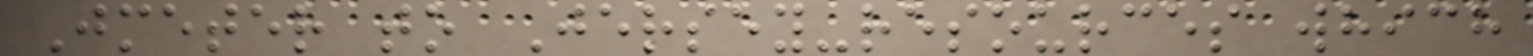Jmeter to Jersey-resources which
